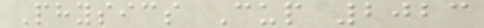Physics Cup 2023
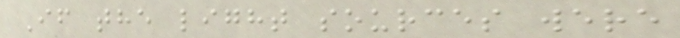If the light sources were
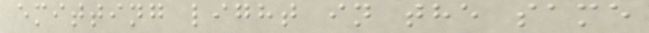emitting light in the same
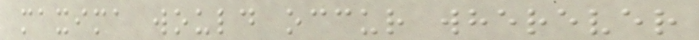maxima would occur wherever
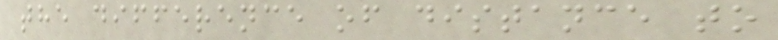the difference of distance to
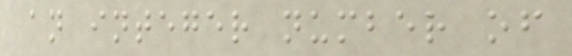an integer number of
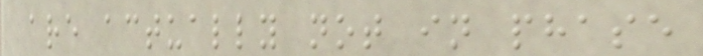are actually not in phase
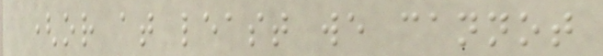(or at least we cannot
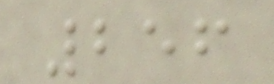256
